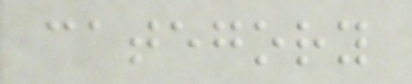category
